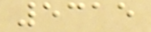5315
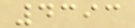4393
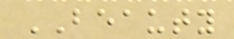BEAUTY
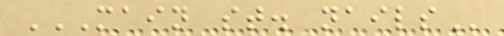MAIN ST. NAILS
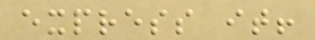express it!
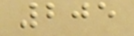205
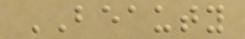BEAUTY
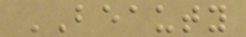BEAUTY
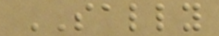SALLY
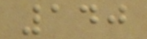140
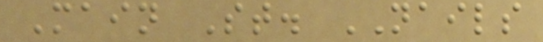Main St. NAILS
